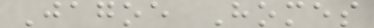Jagoe Homes
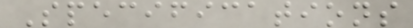Specifications
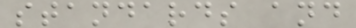standards and
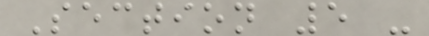Section 5 -
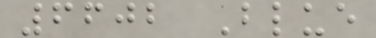6602 Blue
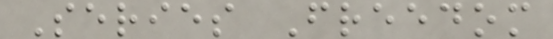Series Freedom
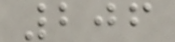206
